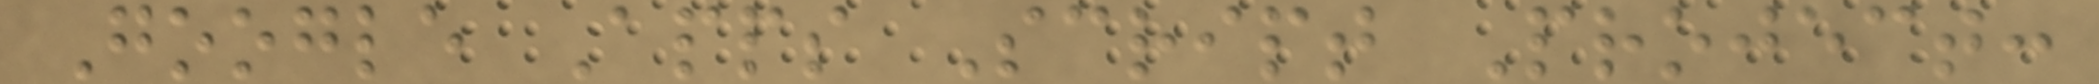Google Apps Script Project:
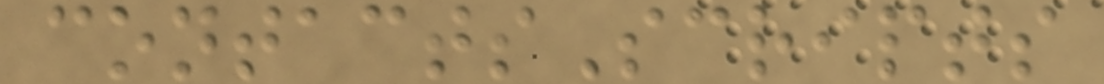contactsScripts
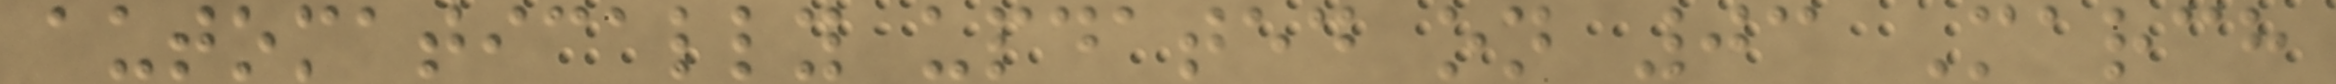automatically updated on 03 March
